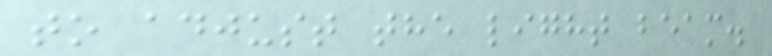to adjust the light beam.
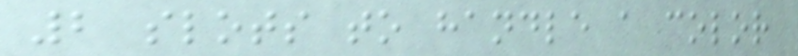2 slots to handle a color
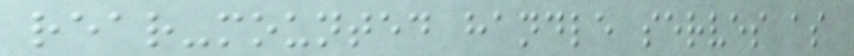rear-mounted handle serves as
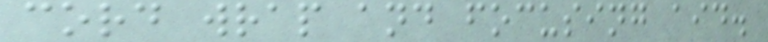cord wrap and focusing aid.
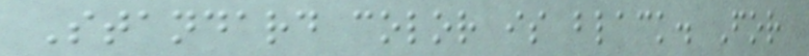Standard color is black. For
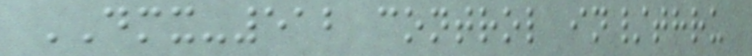DMX-512 control in/thru
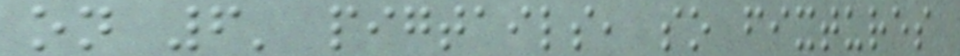on 6' pigtails, so fixtures
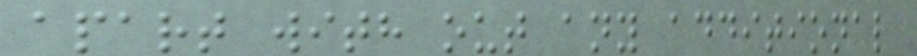apart with out any additional
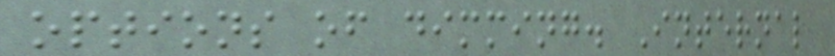options of dimming. Internal
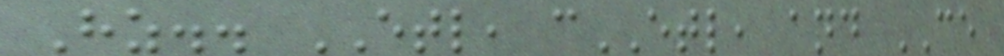Hz.. ETL, cETL, and CE
